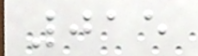015
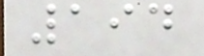194
